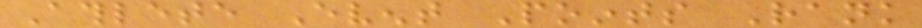Athlete Event Points Rank
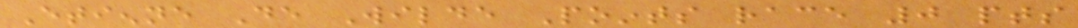Etienne De Wilde Points race 0 pts
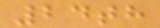24th
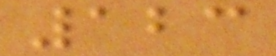123
